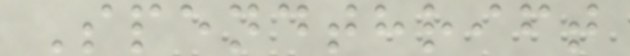Spendthrift
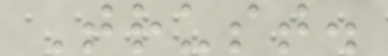Trust.
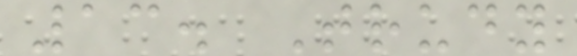13. Trudy
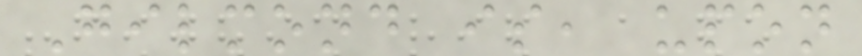Gilmond is, upon
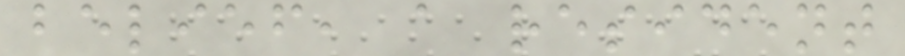belief, a resident
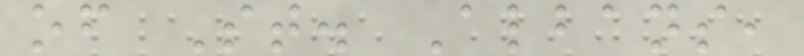of St. Albans,
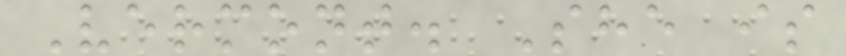Vermont. She is
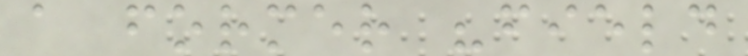a former "field
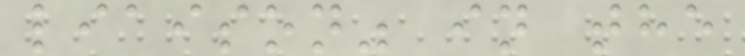liaison" in the
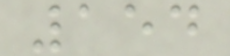154
